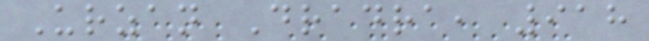Urzan Dradra, 918
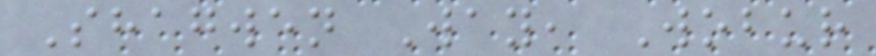Shagwen Way, Wobur
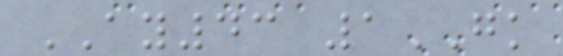AY43 1GK
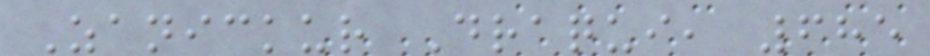Zanickur Draqui, 685
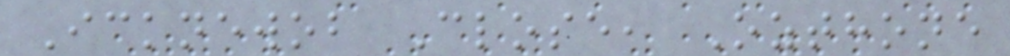Icknewob Close, Ozthone
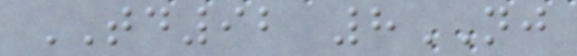TD92 8NJ
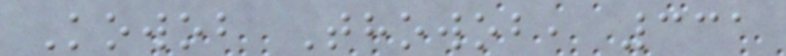Kowob Thowob, 331
